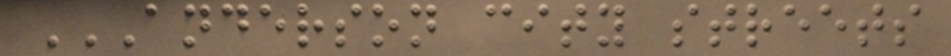ANDERSON CITY STREETS
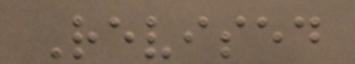Revised
